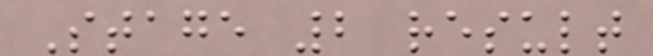Stage 2 result
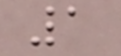1
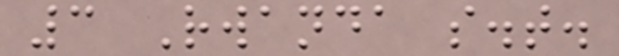3 Rwanda s.t.
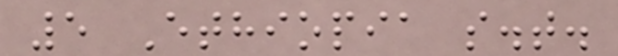5 Ethiopia s.t.
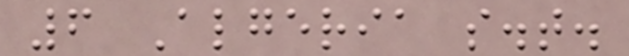6 Algeria s.t.
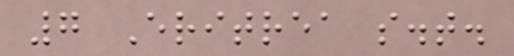7 Eritrea s.t.
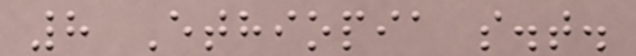8 Ethiopia s.t.
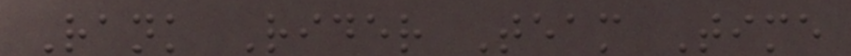Rank Rider Team Time
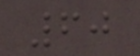60
